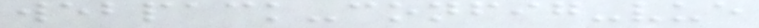webpack-config-vue
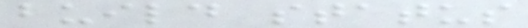build status
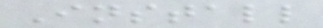Install
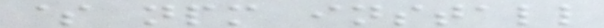$ npm install
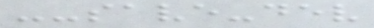--save-dev
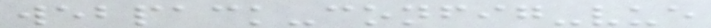webpack-config-vue
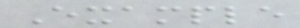Example
